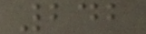242
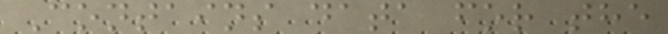Contains data for the
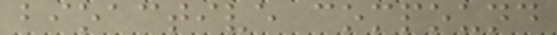bioactive compound
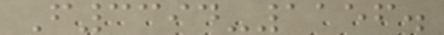F3394-1156.
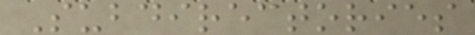Subdirectories
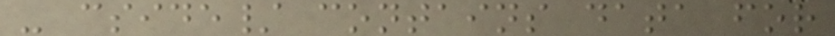- cside/ contains data for
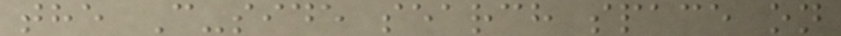the C-side search space on
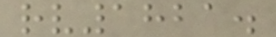rv1821.
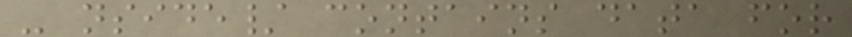- nside/ contains data for
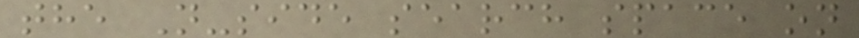the N-side search space on
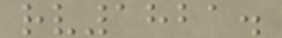rv1821.
